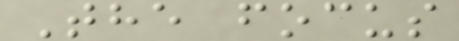The focus
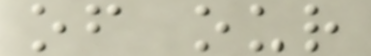of our
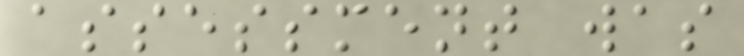assessment was
